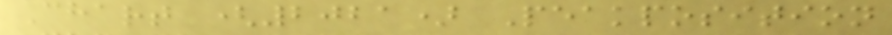Chart (2021) Peakposition
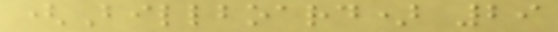(Billboard) 29
